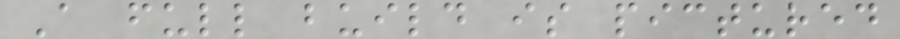A full build is pictured
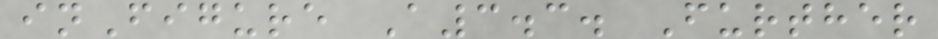inFigure A3.3. Further
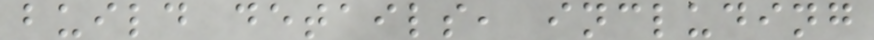build details, including
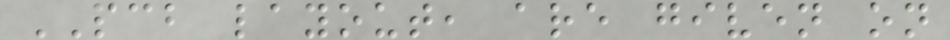PCB layout, are given on
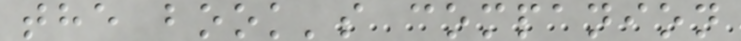the book's companion
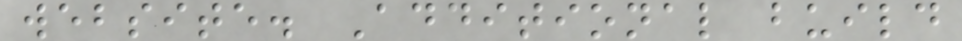website. Additional build
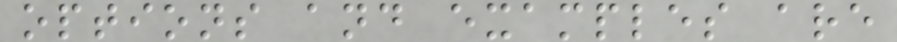options and examples are
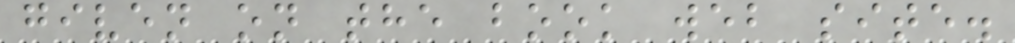given on the book web site.
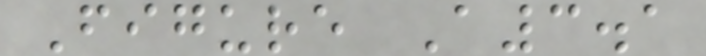Figure A3.1
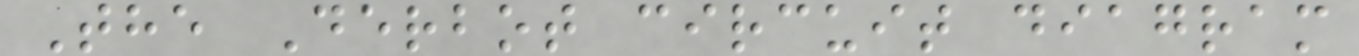The Derbot circuit diagram
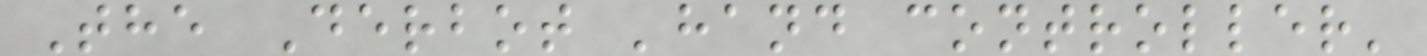The Derbot 'hand controller'
